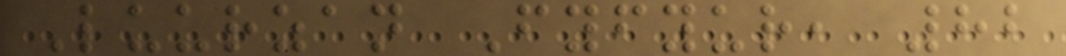Luurzan Fyfyur, 82
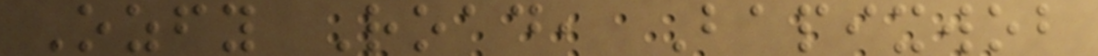Ozfy Road, Bapixwob
